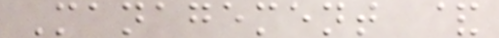Management &
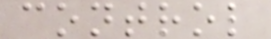control
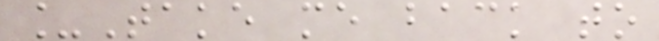_Take me back to
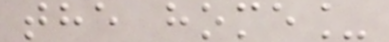the home_
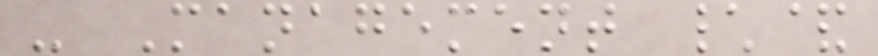- Management \&
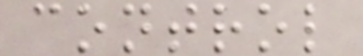control
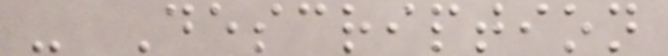- Description
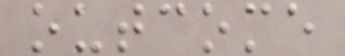outcome
